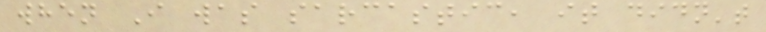when I was sarcastic, it didn't
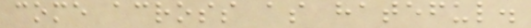come across as hateful.
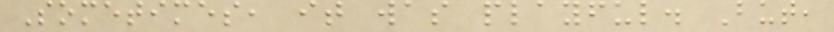Sometimes, it was playful. But,
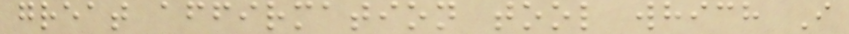great affirmation tool which I
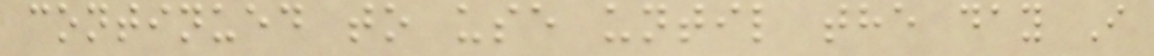continued to use until the day I
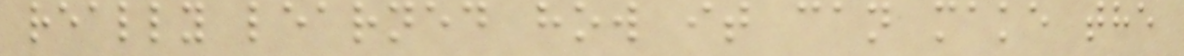really learned how it can make the
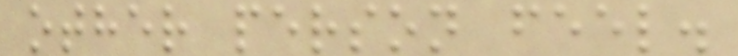other person feel.
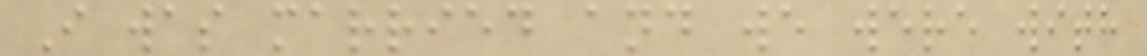I was married and we were with
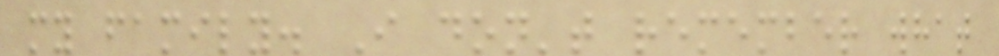my family. I don't remember what
